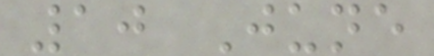10 June
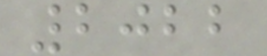2022
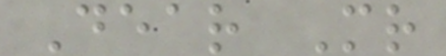Dear Mr
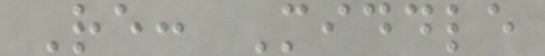Re: Middle
